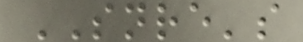SNRE's
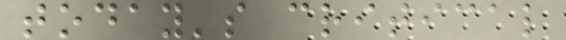today's critical
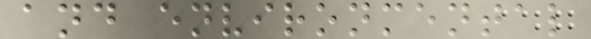and environmental
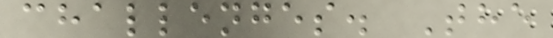challenges. The
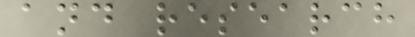and research
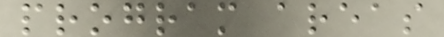program areas
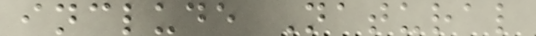include Natural
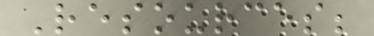Resources;
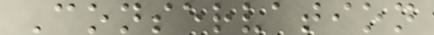Conservation
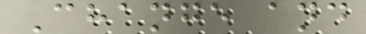Change and
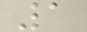1
